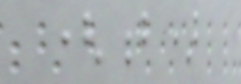(b)
